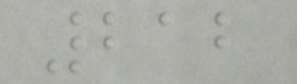212
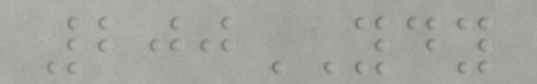200YDY
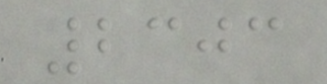2303
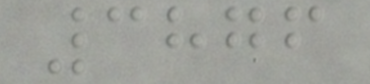3876
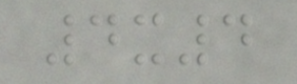4x4
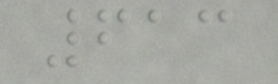613
